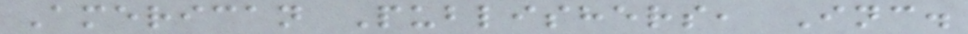American Publishers, Inc.
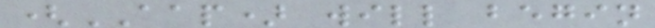(AAP) will begin
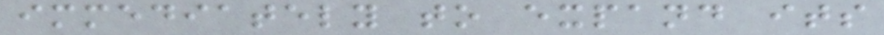immediately to expand its
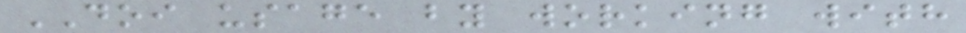DOI usage by working with
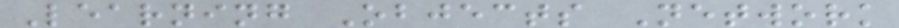Learning Objects Network
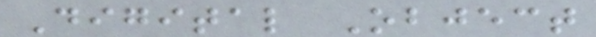Digital Object
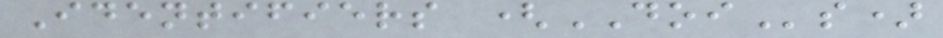Identifiers (DOIs)
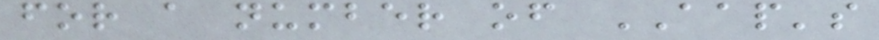for a number of AAP's
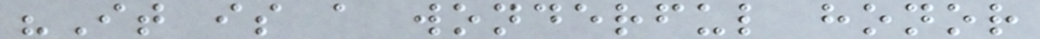"It is a wonderful honor
